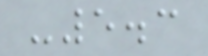-5.3
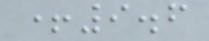+9.6
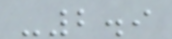-2.9
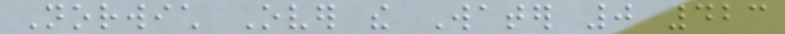Norwich Over the Water 0 423
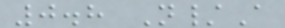0.8 N/A
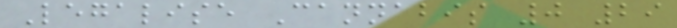Legalise Cannabis 0 29
